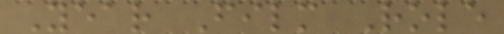Year Film Role
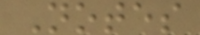Notes
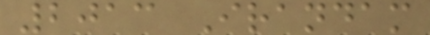2013 Irandam
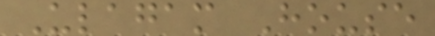Ulagam House
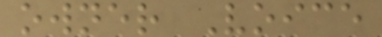owner Voice
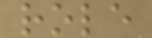role
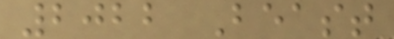2022 Beast
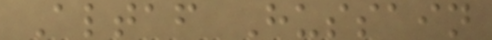Altaf Hussain
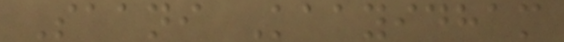Saani Kaayidham
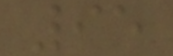95
